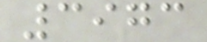3973
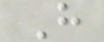H
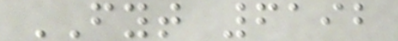FYT 6192
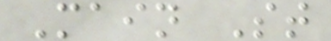Main St
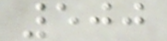500
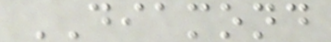DIAMOND
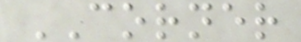CORNER
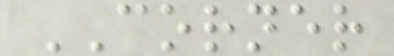CORNER
